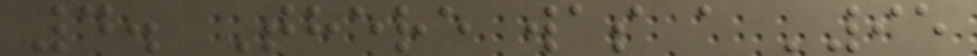4. There was a '95
